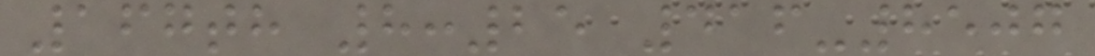167th 8:25 416-8507
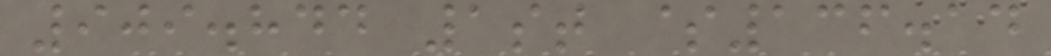909.844 1st $136.14
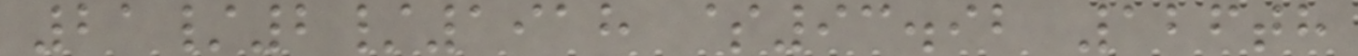21/2/1918 $93.92 126th
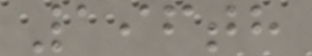196th
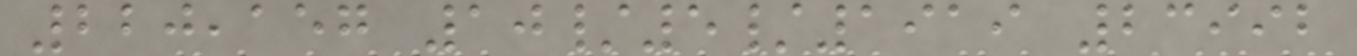220,157 10/5/1919 23992
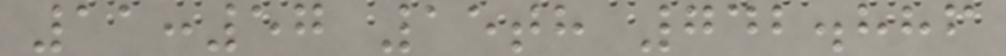11:57 15th 742.886
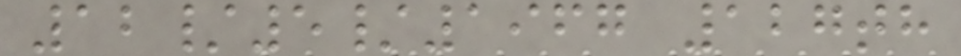12/5/1967 127th
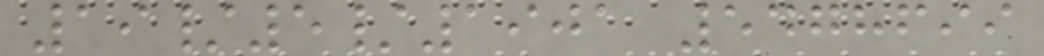19/5/1901 5478699
